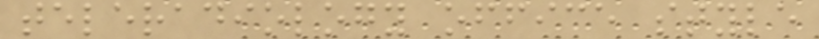teleradiology office style
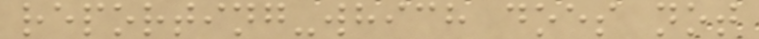reporting-which does not
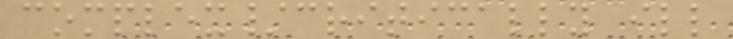complex/critically ill
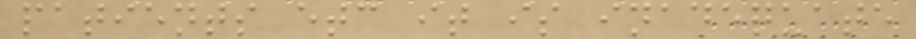patients etc it is inadequate
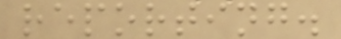reporting.
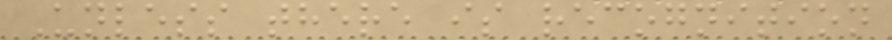Unless there is recognition
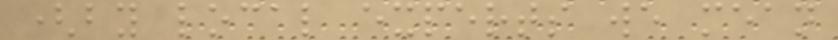(by local experts we mean
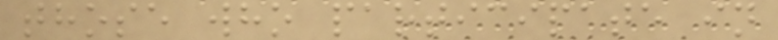those who participate in
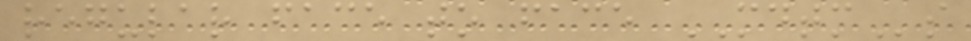regular face to face MDTMs
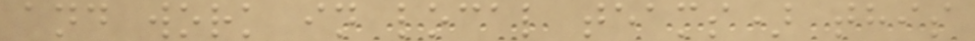and work in local teams) this
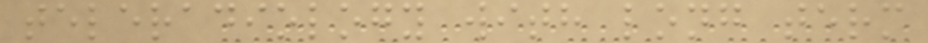teleradiology with long term
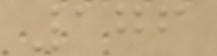176
